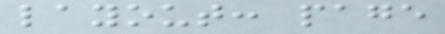layout: page
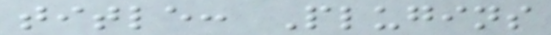title: Plugins
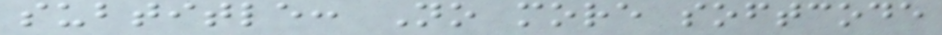subtitle: No more softcode
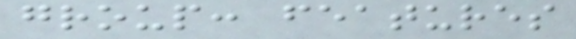group: features
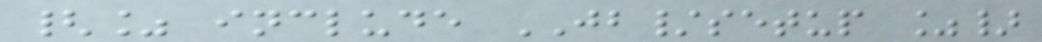{% include JB/setup %}
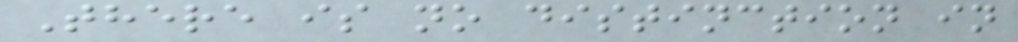There is no distinction in
